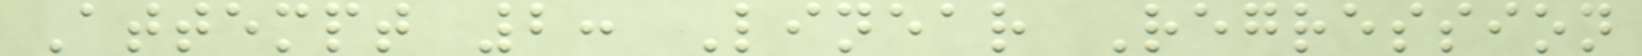Attempt 2: Linear Regression
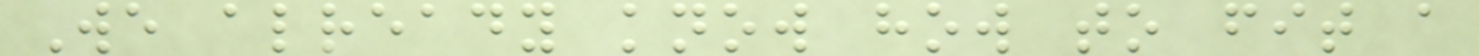We already know how to fit a
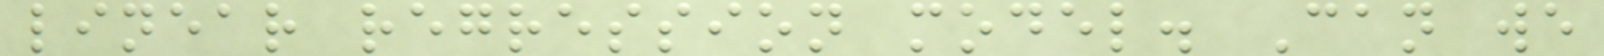linear regression model. Can we
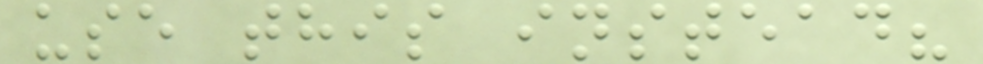use this instead?
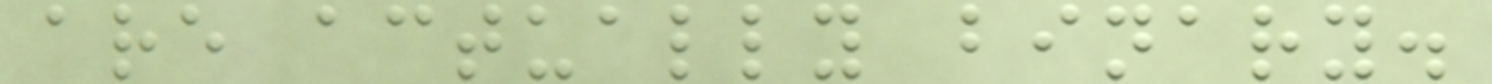are actually binary.
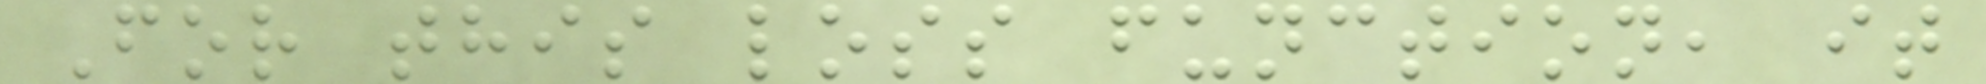For this loss function, it
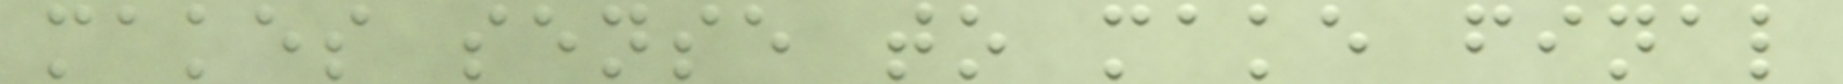makes sense to make final
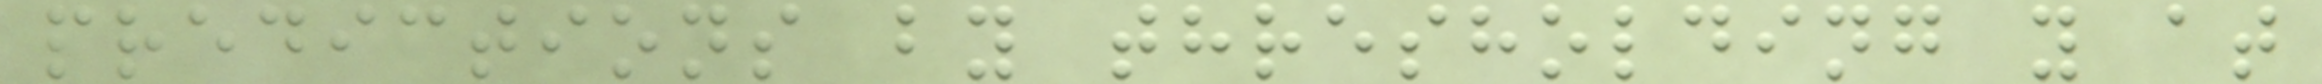predictions by thresholding y at
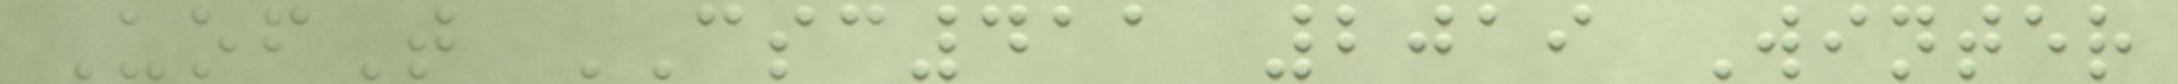UofT CSC411 2019 Winter
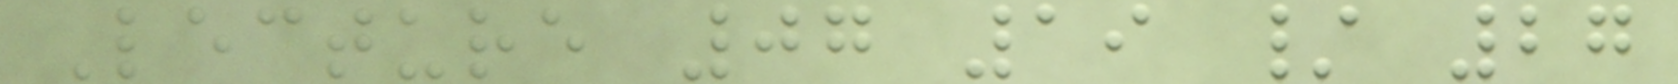Lecture 07 19 / 27
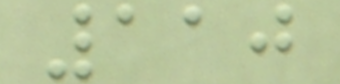110
